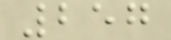257
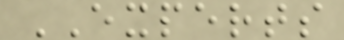EXPERTS
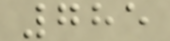785
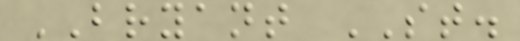BRYANT ST.
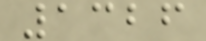1326
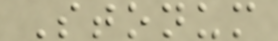Stonum
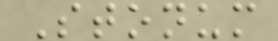Stonum
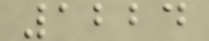1224
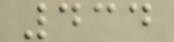434
